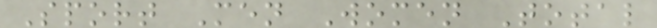Sport Men Women Total
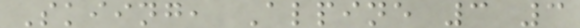Skiing, Alpine 3 3
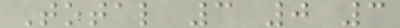Total 3 0 3
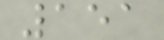151
